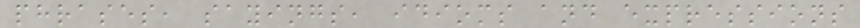phrases, sayings, idioms and expressions
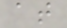at
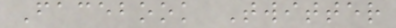Facebook Twitter
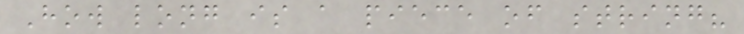How long is a piece of string?
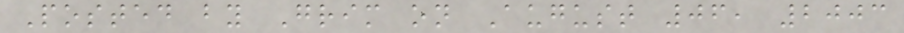Posted by Grim on August 06, 2003
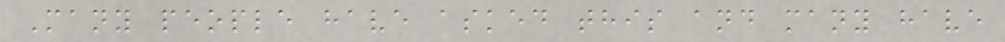Many people have asked this and many have
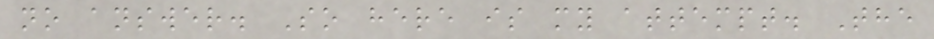no answer. So here is my attempt. The
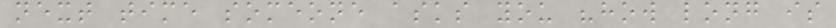next time someone asks you "how long is
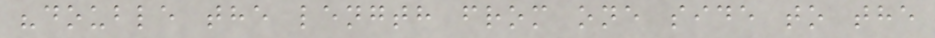"double the length from one side to the
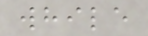while
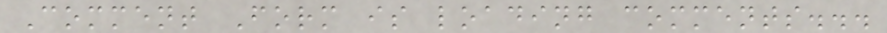Comment Form is loading comments...
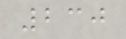230
